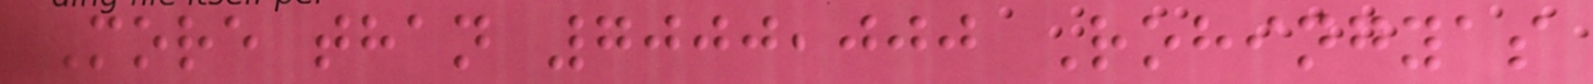More than 7000,000 Rohingyas
